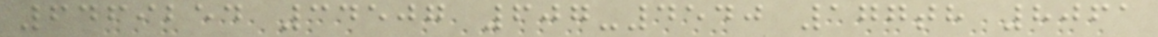6469254 34507 607-4540 177th 8061
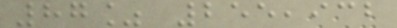87% 255,932
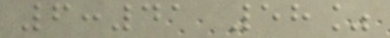6:41 58%
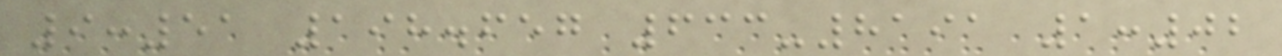9:51 198.657 633-8191 1:02
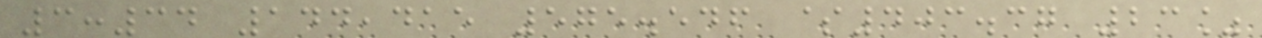3:34 144,415 575.546 $403.37 23%
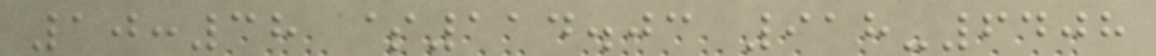10:38 $114.03 918-6408
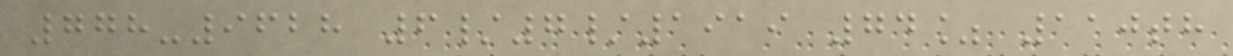778-9628 6/7/1919 74% 110th
